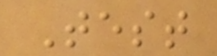Test
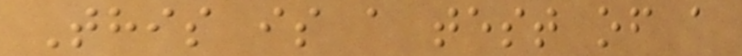This is a test of a
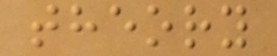theory
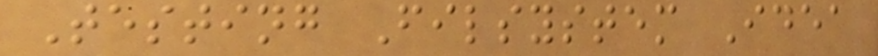Testing Filsystem Idea
